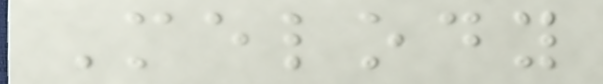Melody
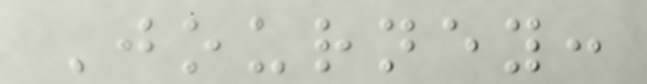Journey:
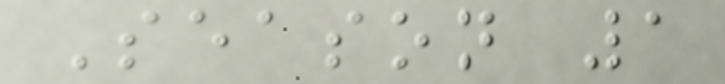Season 1
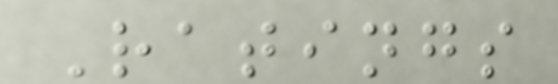Ratings
